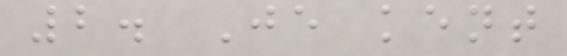2. Je kent
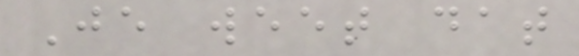Je weet dat
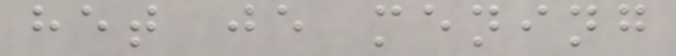het je mening
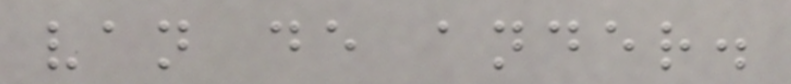van de ander.
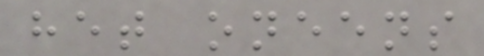het oneens
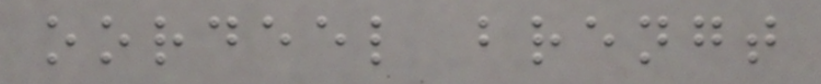oordeel brengt
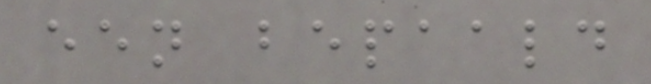een bepaald
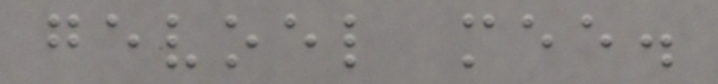gevoel mee.
